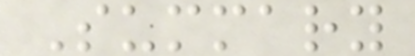Summary
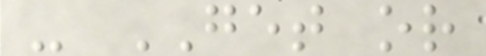- GET or
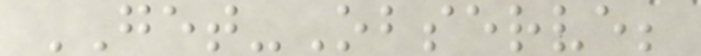GET-Observe;
